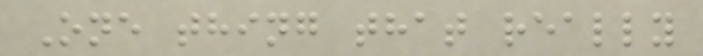One thing that really
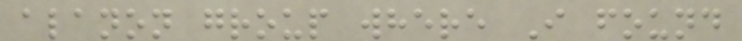alanon group where I found
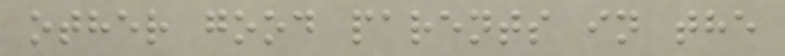other good parents in the
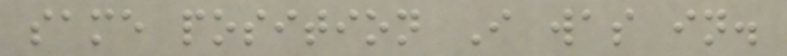same position I was in.
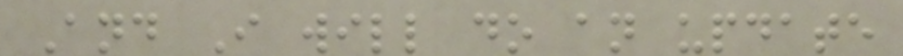And I will do an update
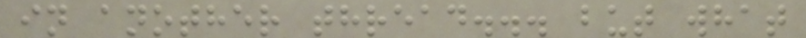in another thread... but what
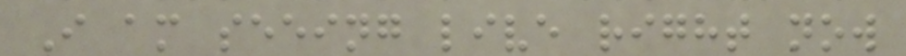I am seeing live right now
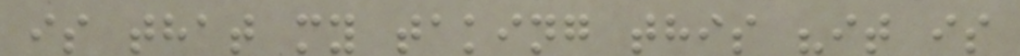is that my taking this "it is
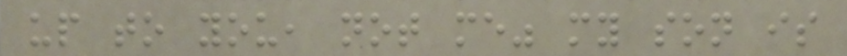up to you, not me" my son is
